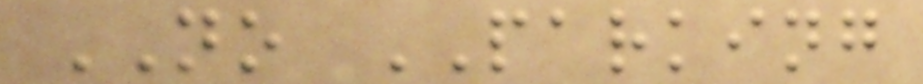NO PARKING
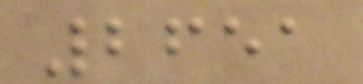2651
